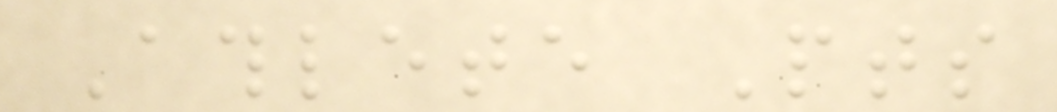Athlete Pts
